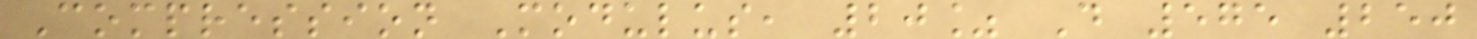Compression Modulus, 20% D 575 250
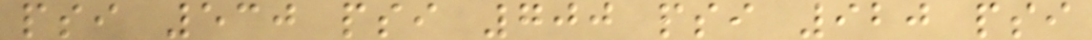psi 530 psi 700 psi 920 psi
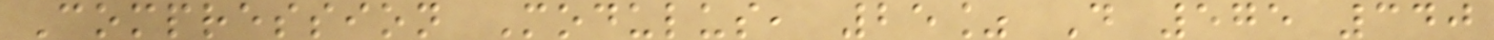Compression Modulus, 25% D 575 340
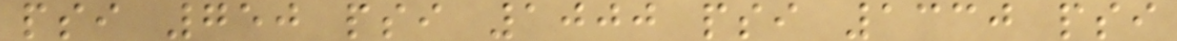psi 750 psi 1000 psi 1330 psi
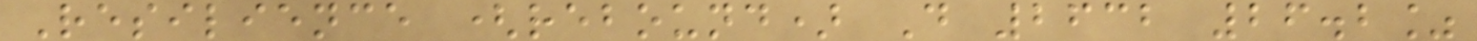Resilience (rebound) D 2632 26.2%
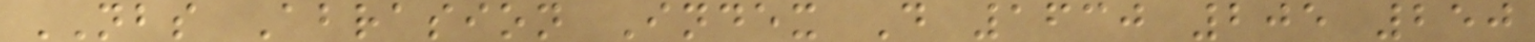NBS Abrasion Index D 1630 205 250
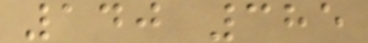140 385
